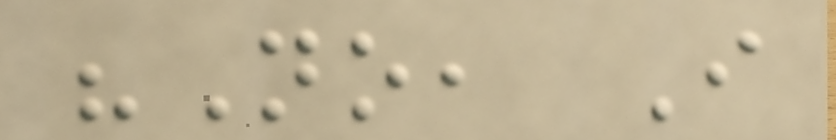"No, I
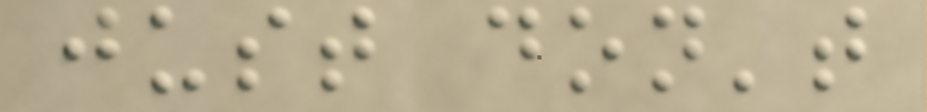just don't
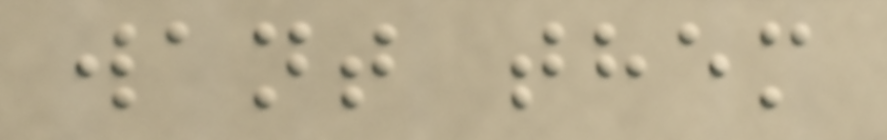want them
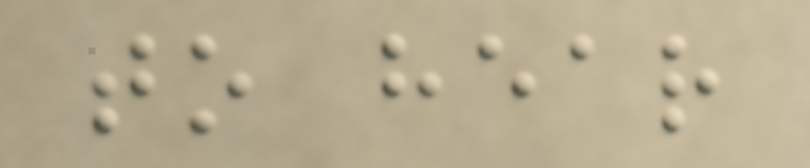to hear
